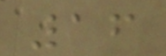16
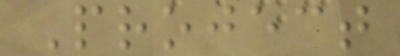Project
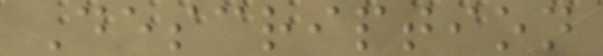Description
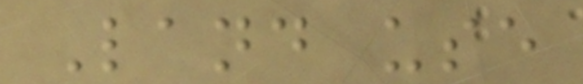Land use
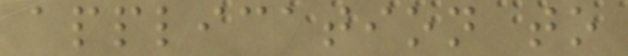application to
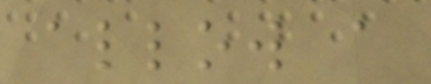allow a
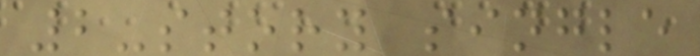2-story single
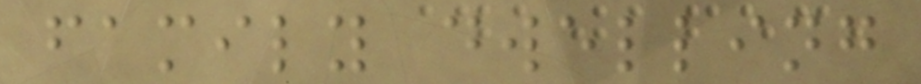family dwelling
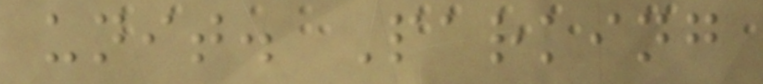unit. Parking
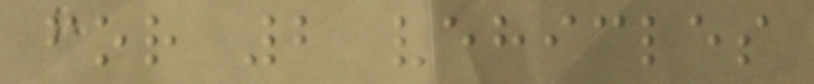for 2 vehicles
